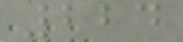224
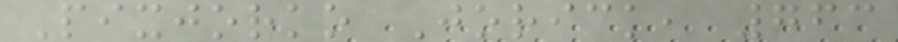Pixjorko Jorick, 763
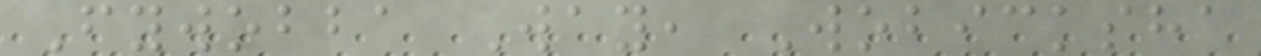Fywobba Way, Wobicksha
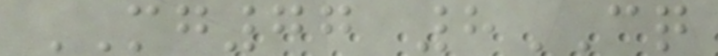MG77 8CQ
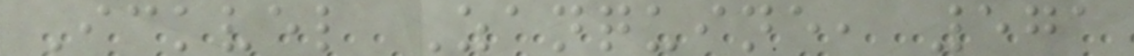Ickvel Zanquine, 571
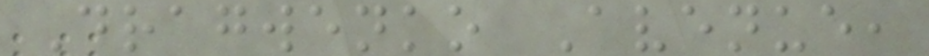Dragwenko Avenue,
